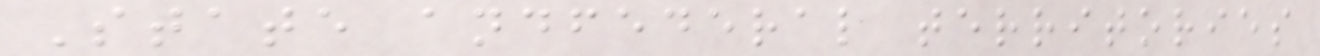State andfederal territories
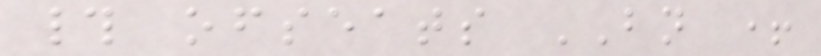# ofseats BN +
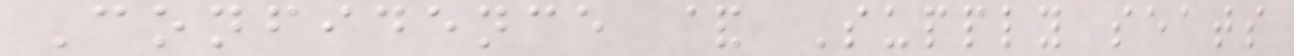Confidence & Supply seats
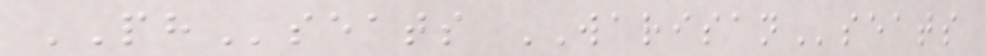PHseats WARISANseats
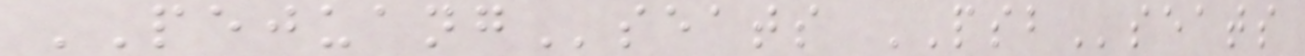PEJUANGseats PSBseats
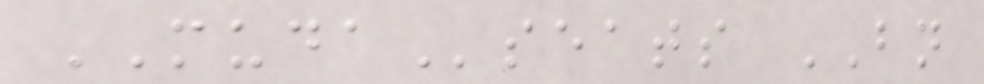MUDAseats BN
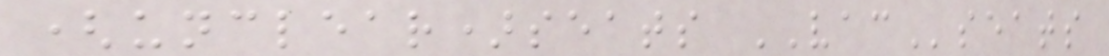(unclear)seats VACseats
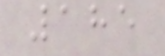185
